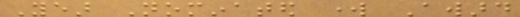Year Nominated work Award
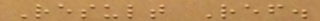Result Ref.
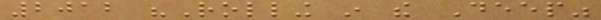2012 "Rolling in the Deep"
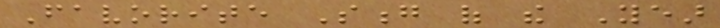Favorite Song of the Year
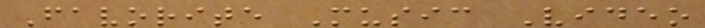Favorite Music Video
